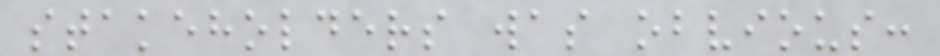stakeholders was obvious:
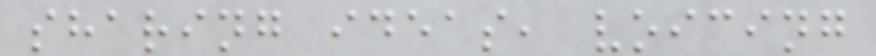sharing ideas, voicing
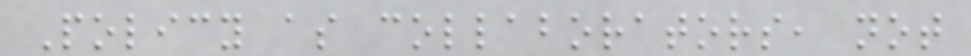Policy as collaborators, not
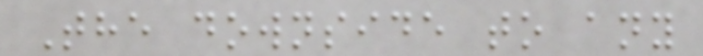The downside to any
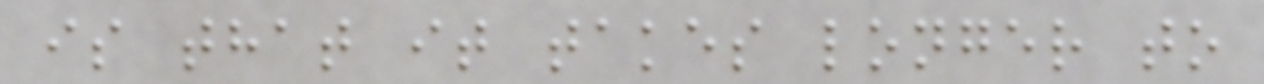is that it takes longer to
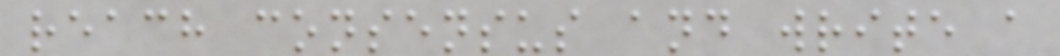reach consensus and write a
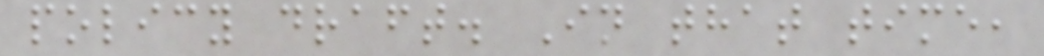policy draft. In that time,
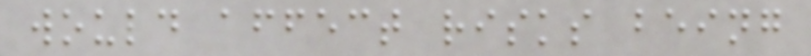would affect risks being
